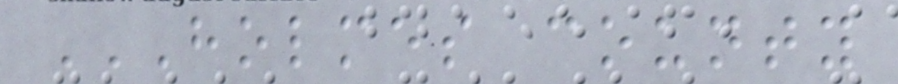HOLMES COUNTY
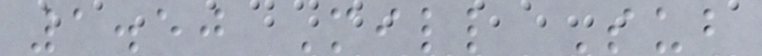1.50 Mill Sub
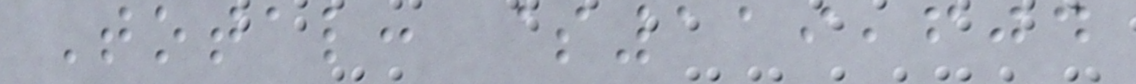Total: $119,604
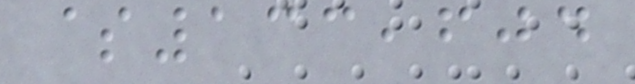$133,604
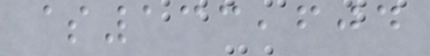$133,604
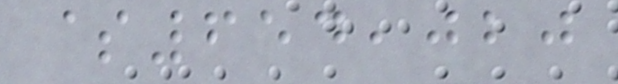$654,020
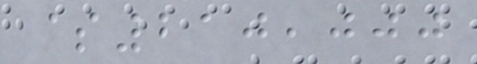$210,000
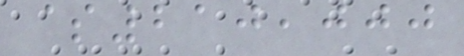$210,000
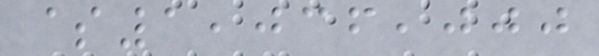$1,036,000
